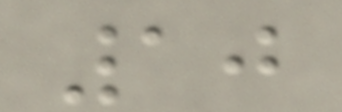10
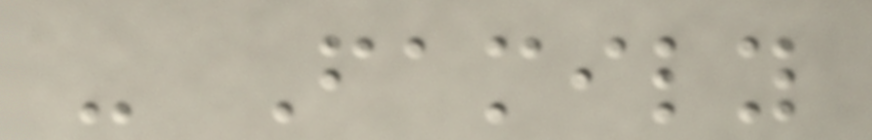- Family
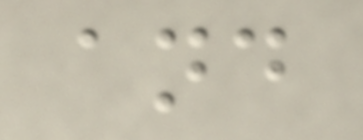and
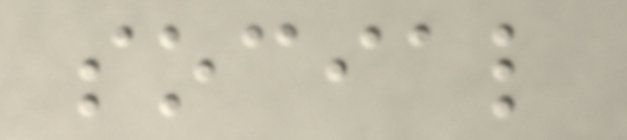social
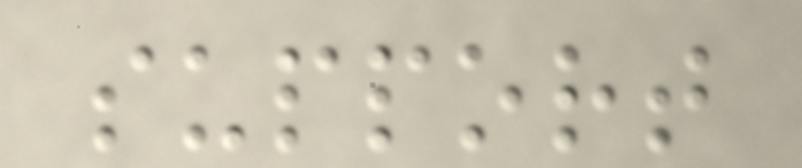support
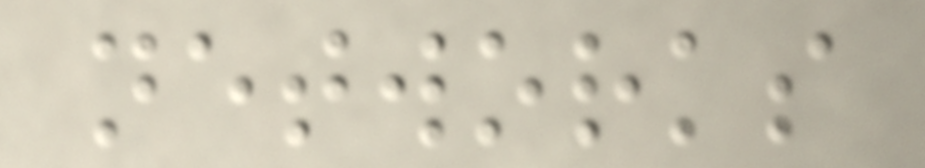networks
